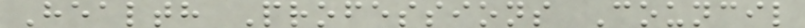Health Professions Council
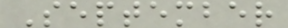September
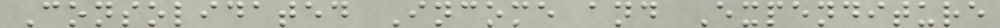Consolidated Income and Expenditure
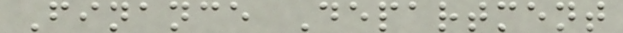Finance Department
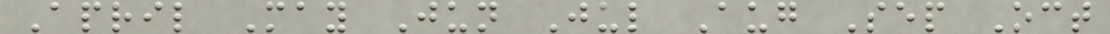April May Jun Jul Aug Sep Oct
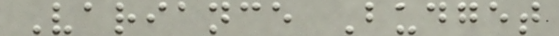Variance Budget
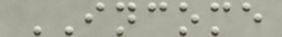INCOME
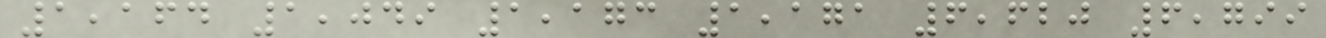1,164 1,049 1,173 1,171 6,620 6,799
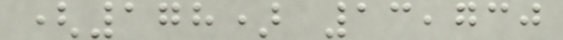(178) 13,730
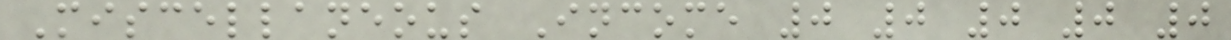Miscellaneous Income 0 0 0 0 0
